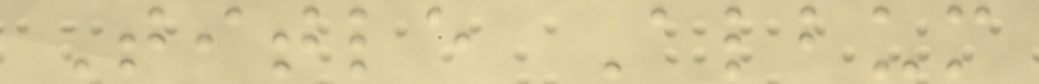Title Album
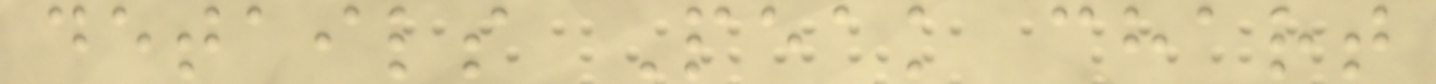details Peak chart
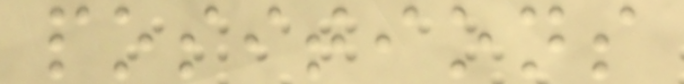positions
